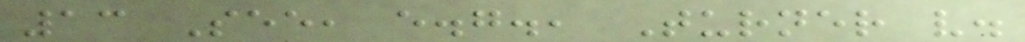13 See, e.g., Turner v.
